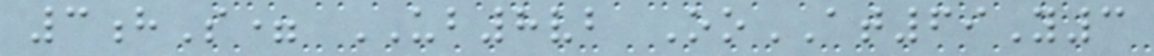3hS= UB8vb OoAT69Y3
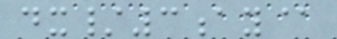dx/3ay@
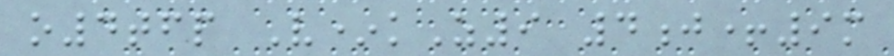o4tfp V*kZ9 4j+9m
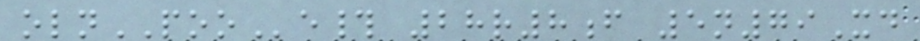olnPOOe# 28r8f 5n79Xd
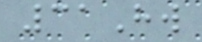31Hw
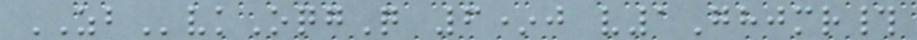ZBvkOqgQ 6*j v1Ghjmr#
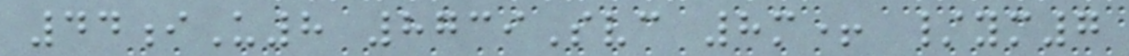44iU8 8739Svc 8m+ /ym7
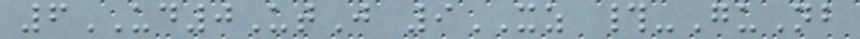6UD0UtJ 9XZ #-GuNb
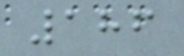186
